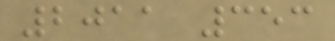2011 353
